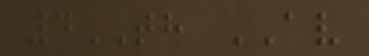4TH AV
